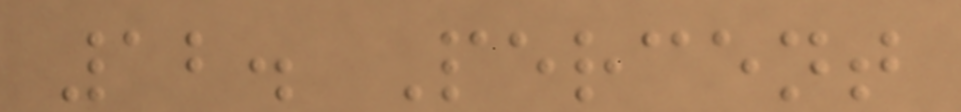12. Percent
